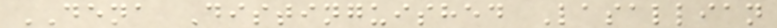DENA Distinguished Lasallian
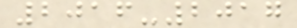2016-2017
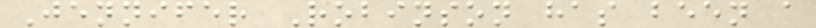Jennifer Robinson has been a
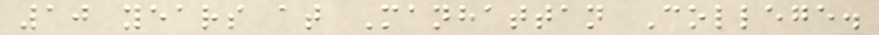10 years at Manhattan College.
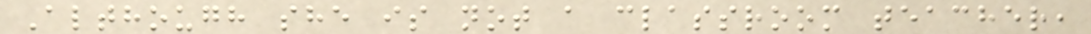Although she is not a classroom teacher,
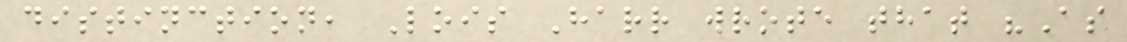distinction, Lois Harr wrote that "As
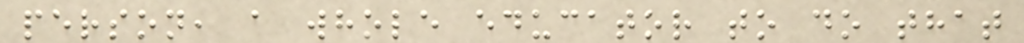person, a whole educator to do that
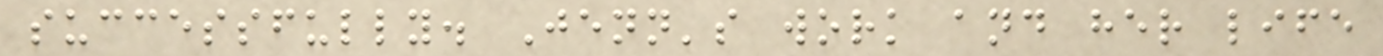successfully. Jenn's work and her life
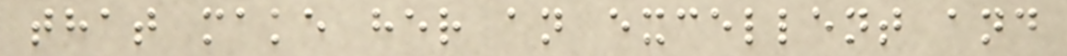that make her an excellent and
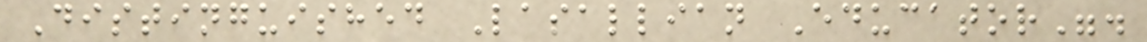Distinguished Lasallian Educator".
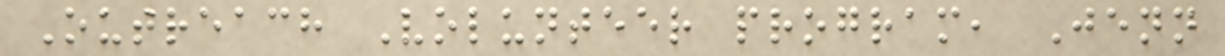Outreach Volunteer program, Jenn
